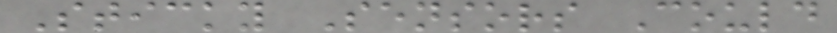Sticky Sensors Could
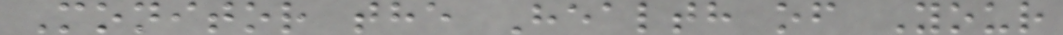Monitor the Health of Your
